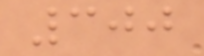300
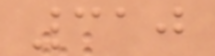310
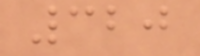320
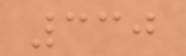330
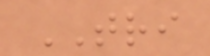TRI
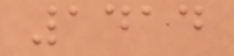1414
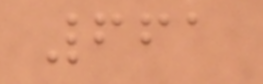661
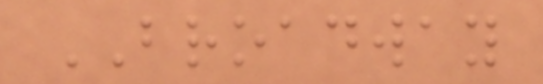BROADWAY
